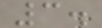3.
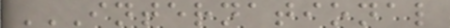INTERNATIONAL
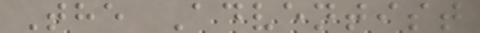The Adventist
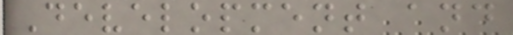Development and
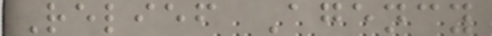Relief Agency
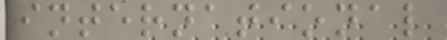international
